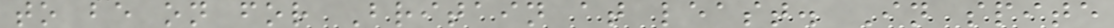to be on for Britain at least. In spite
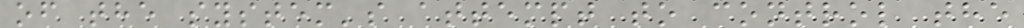of the system's attempt to control the
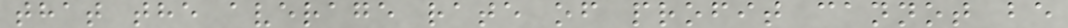that the average rate of profit cannot be
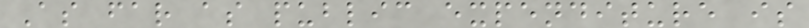As far as public expenditure is
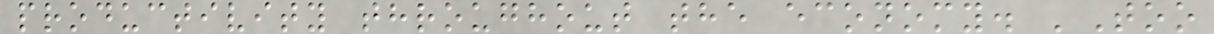productivity throughout the economy. 'Too
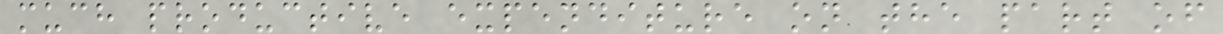much productive expenditure on the part of
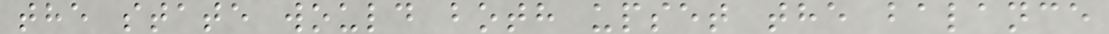the state would both upset the balance
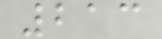213
